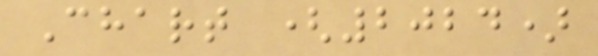Chart (2024)
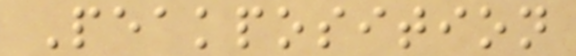Peakposition
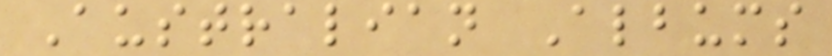Australian Albums
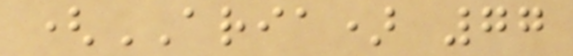(ARIA) 77
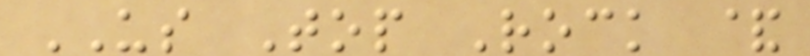US Top Rock &
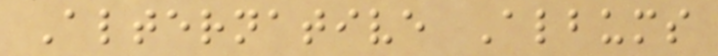Alternative Albums
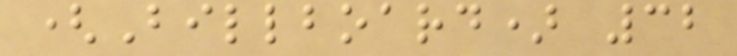(Billboard) 32
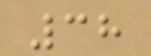38
